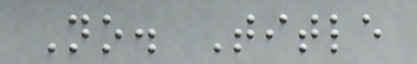No. Title
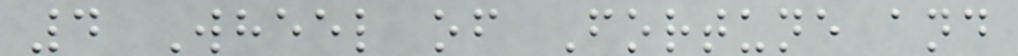4 Wheel of Fortune and
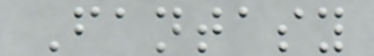Fantasy
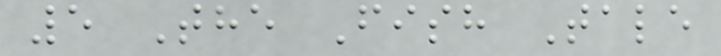5 The Fish Tale
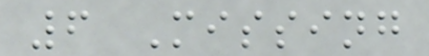6 Missing
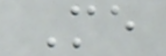Me
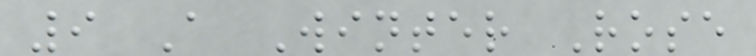9 A Winter Rose
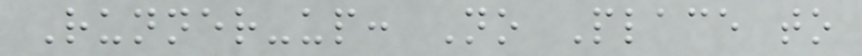Runner-up: No Place to
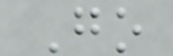Go
